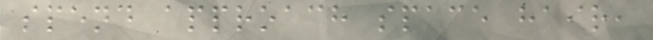spend approach space hair,
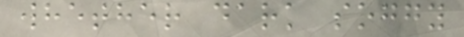whether dark soggy
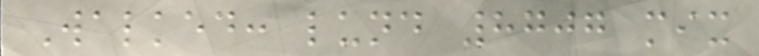Walked: lund 8707 mix
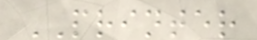PRINTER
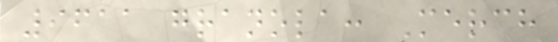9611 granola: Merch
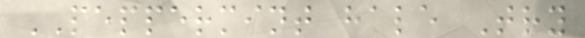PEPPERMINT hale Try
